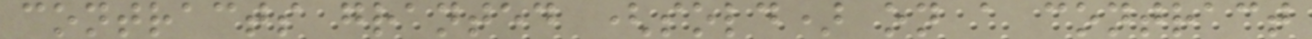contracts granted (sold) on a contract
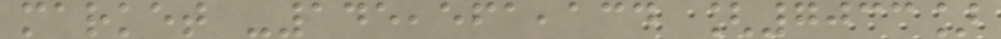market -145,561,134 [7033]
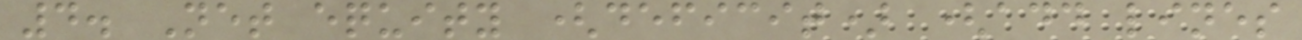4. Net equity (deficit) (add lines
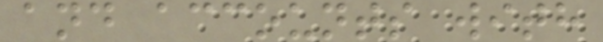and accounts with
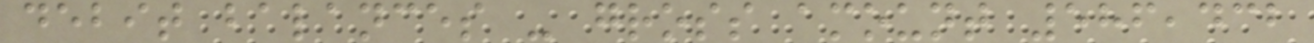debit balances - gross amount 586,432
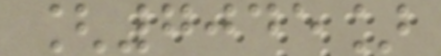[7045]
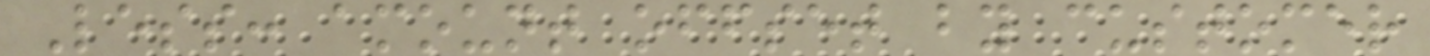Less: amount offset by customer
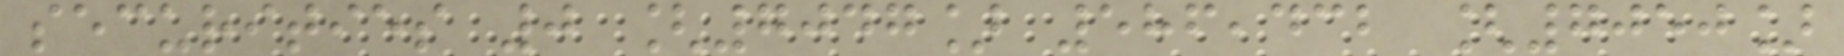securities 0 [7047] 586,432 [7050]
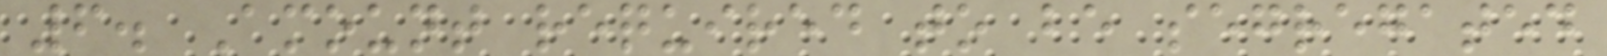6. Amount required to be segregated
